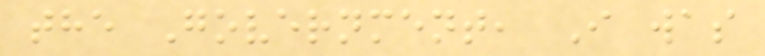the Government, I was
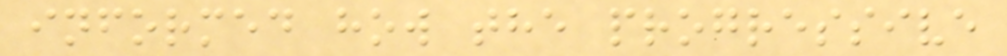informed how the progressive
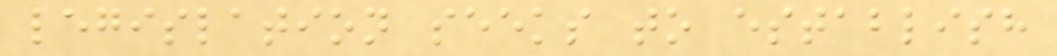legislation seeks to establish
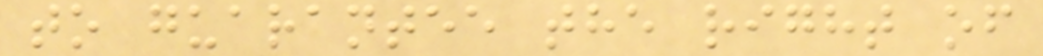to guarantee the right of
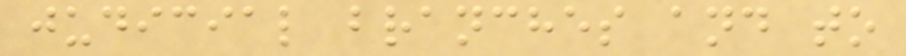judicial branches and to
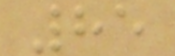85
